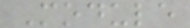Module
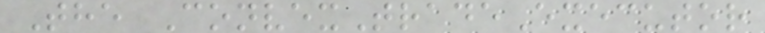The ConvexTradeExecutor
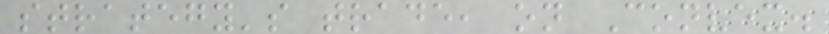strategy's trade, on Convex.
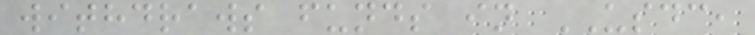withdraws funds in USDC,
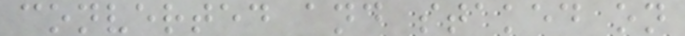converted and staked on
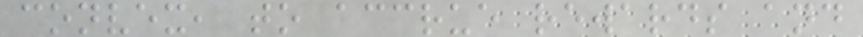convex, to accrue rewards and
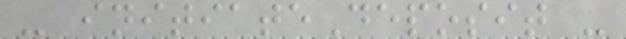- initiateDeposit -
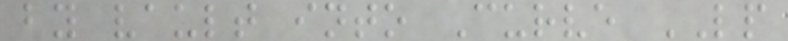by vault into Curve LP
